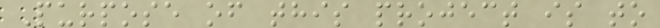Purpose of this project is to
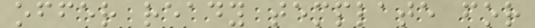offer ready template for
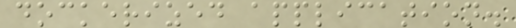dockerized application.
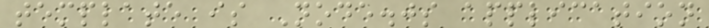template is Node.js application
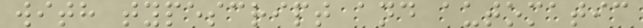with typescript and automatic
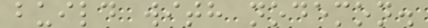build with nodemon.
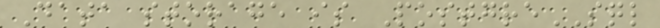Data storage is PostgreSQL
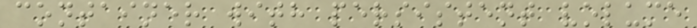container with persistent volume
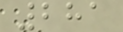281
